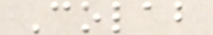Colab
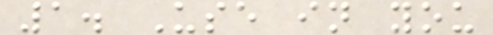1. Use in you
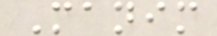Manim
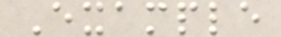Example
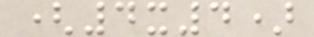(4x4)
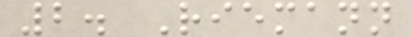2. Riemann
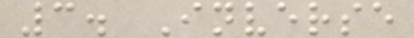3. Inverse
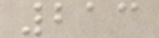213
